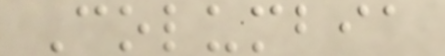Columbia
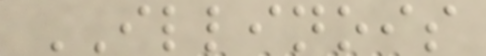ILLINOIS
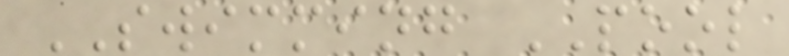SWIMMING POOL
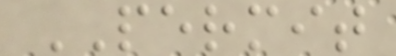PERMIT
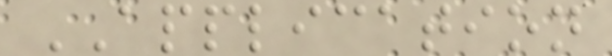APPLICATION
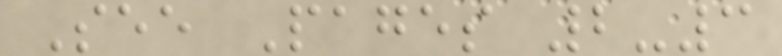See Pages 2-3
